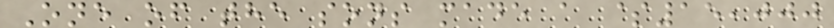One of the sons made a $15,000
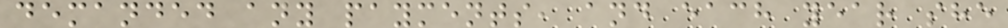demanded any payments, and each year she
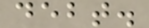debt.
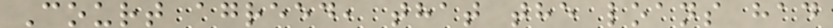Court agreed, that the loans had
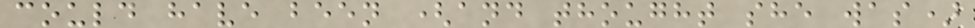could have been (and thought she was)
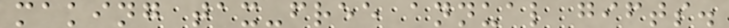making tax-free annual gifts.
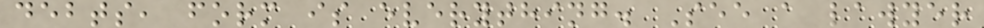debts, form is everything. See a lawyer
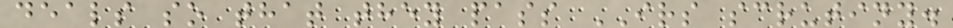deals so that they pass IRS scrutiny.
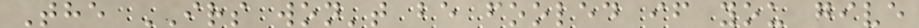The IRS won't be fooled if you give
